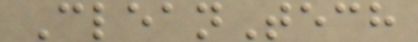CleanTech
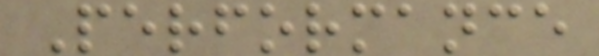Performance
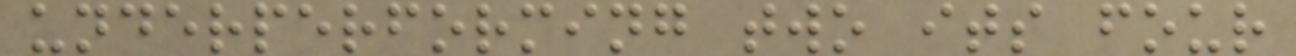underperforming two its four
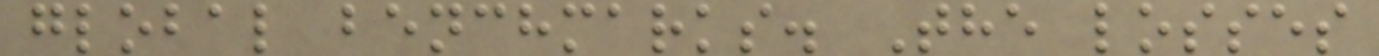global benchmarks. The losses
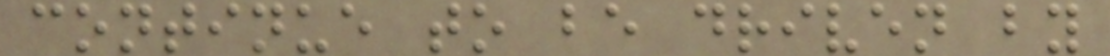continue to be driven by
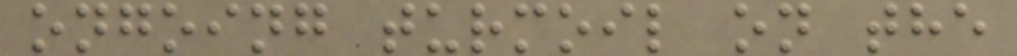ongoing turmoil on the
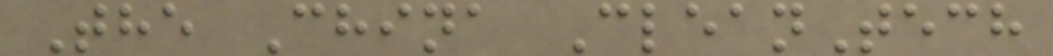The China CleanTech
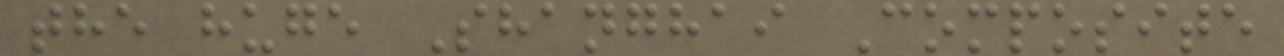the huge Shanghai Composite
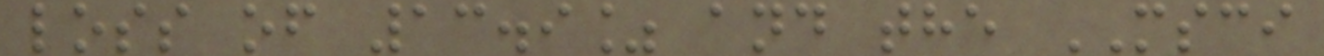loss of 13.9% and the MSCI
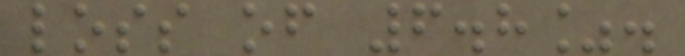loss of 6.8%.
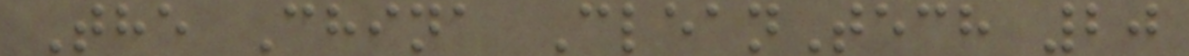The China CleanTech 20
